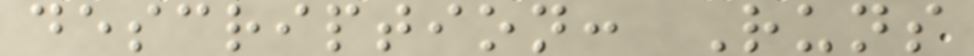description: Runs
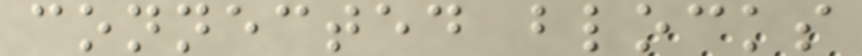connected blocks
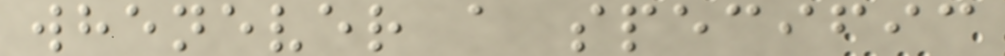whenever a specific
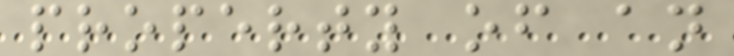property of an
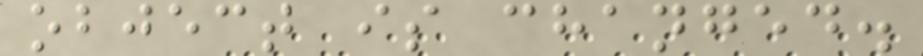object is changed.
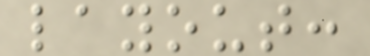layout:
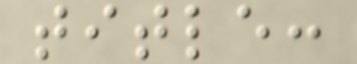title:
